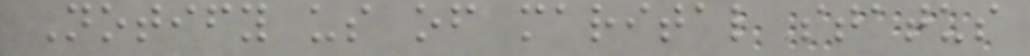Notify us of marital status
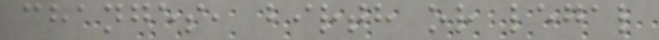changes, birth or legal
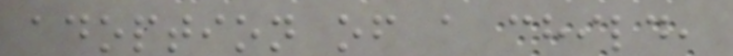adoption of a child,
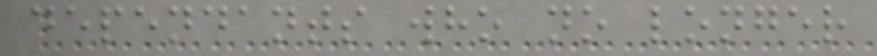dependants who no longer
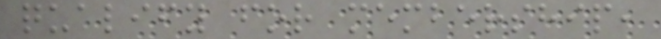qualify for membership,
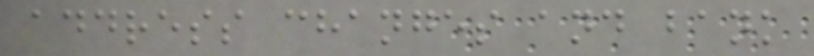address changes and bank
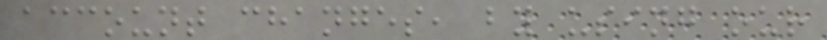account changes, by using our
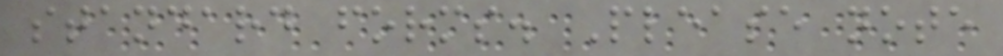standard forms. Please note
